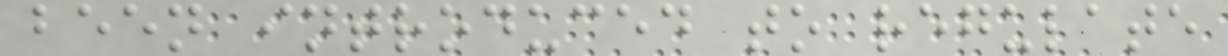been introduced to regulate
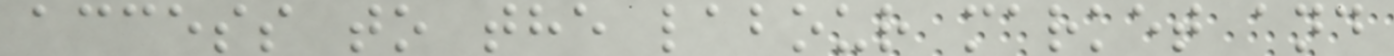access to the labour market and
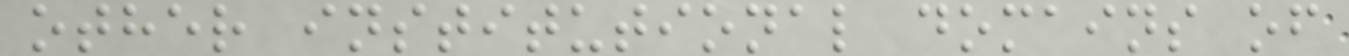other institutional domains of
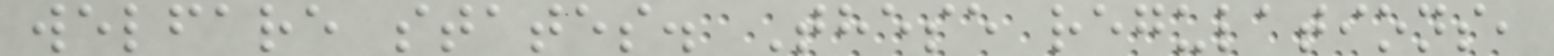welfare states. These regulations,
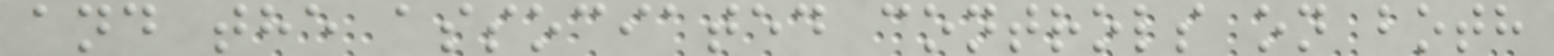and the associated controls on both
